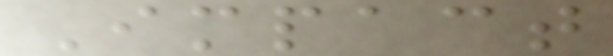Impact
